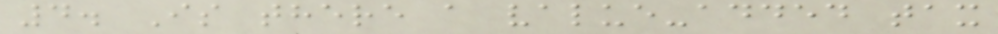4. Is there a value-added tax
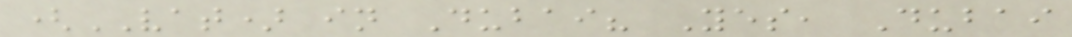(VAT) in Dubai? Yes, Dubai
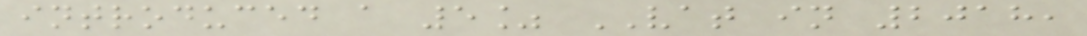introduced a 5% VAT in 2018,
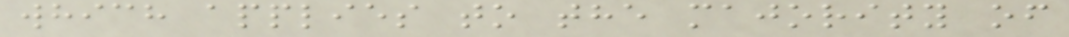which applies to the majority of
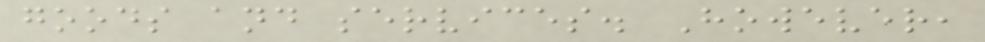goods and services. However,
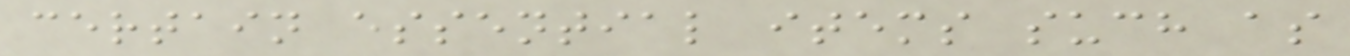certain essential items such as
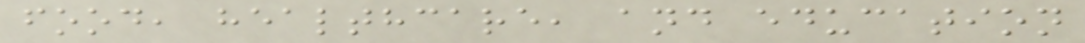food, healthcare, and education
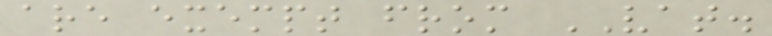are exempt from VAT.
